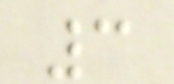3
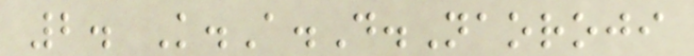2. K.A.D.Naoroji
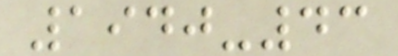1940-43
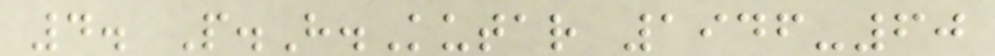4. P.H.Kutar 1946-60
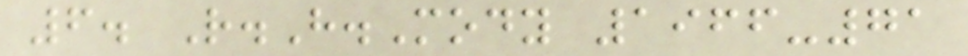6. R.H.Mody 1966-71
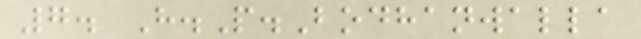7. H.P.Bodhanwalla
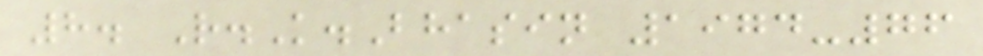8. R.K.Bhasin 1974-76
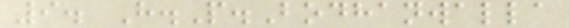9. H.P.Bodhanwalla
